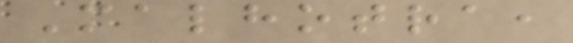Malhotra,
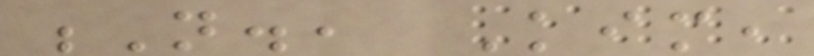N., Kim,
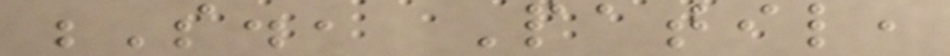S., Patil,
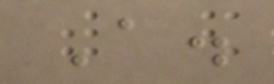A.
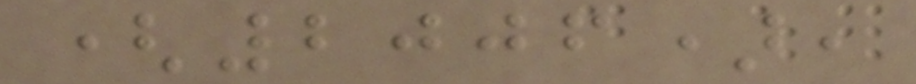(2006),
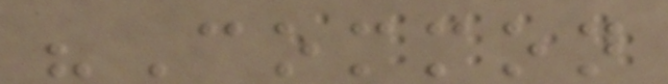"Common
